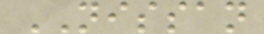NISSAN
